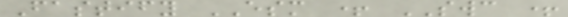Fastify ESM + SWC +
